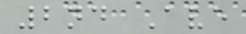2nd Ave
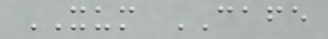XUM CAFE
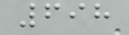698
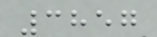3857
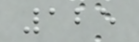125
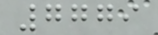7779
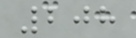208
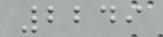2249
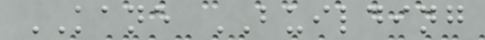KANE BUILDING
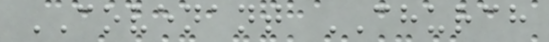COVENANT CHURCH
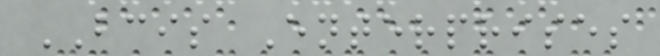BCIS Enterprises
